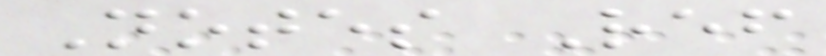Notes Ref
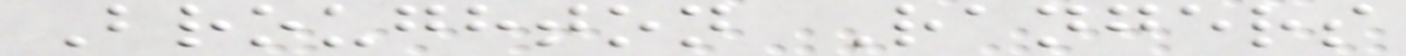Broughton Rangers
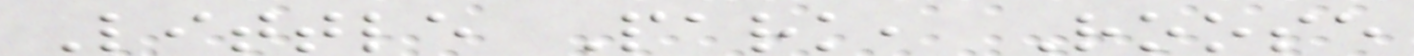Little Park, Roose
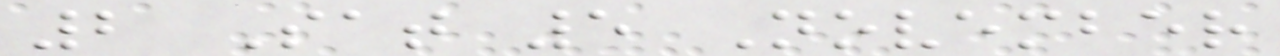2 Sat 5 November
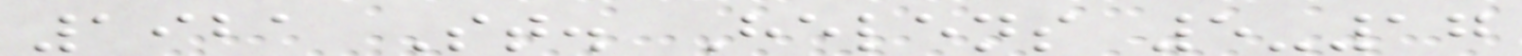1921 St. Helens 5-17
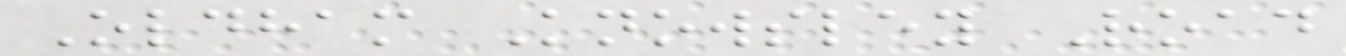Oldham Knowsley Road
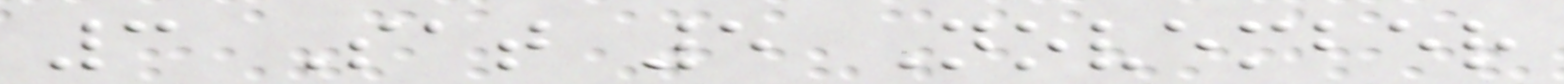3 Sat 5 November
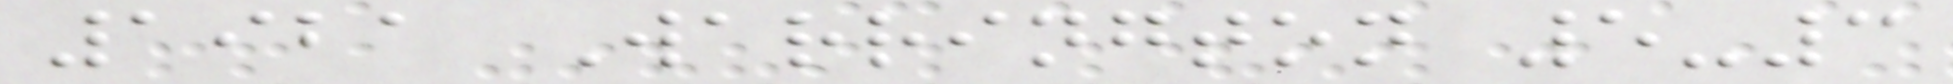1921 Warrington 5-3
